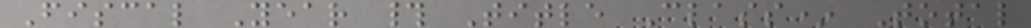Fiscal Year # Title Class* Total
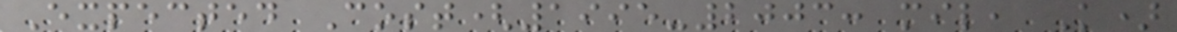Expected Cost(1995-2003: mil, K)
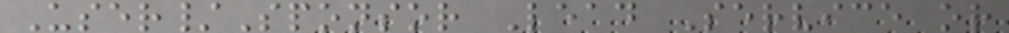User/Sponsor Lead Service or
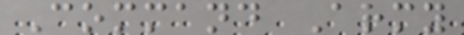Command Army
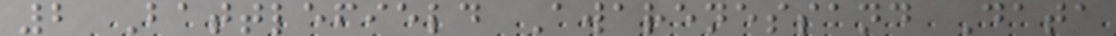2 Battlefield Awarenessand Data
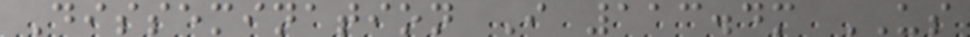Dissemination I 113.4m US
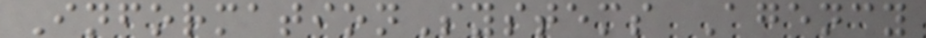InformationSystems Agency
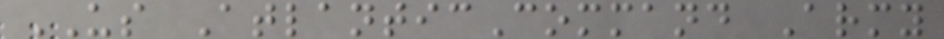US AtlanticCommand Army
